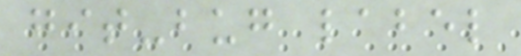git-bug label
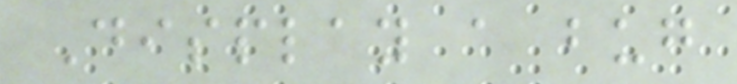Display a bug
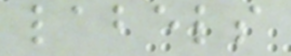labels
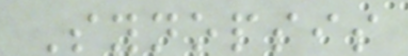Synopsis
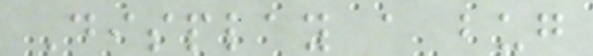Display a bug
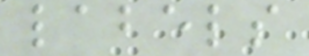labels
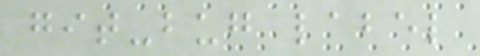git-bug label
